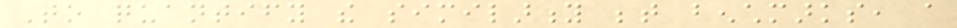To quantify the similarity between benchmarks, a
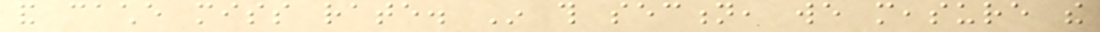and cache miss rate. In this section, we measure the
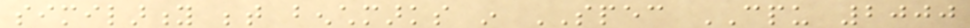similarity between benchmarks in SPEC CPU 2000
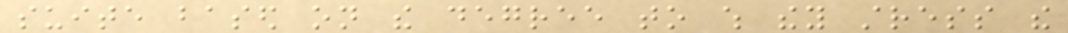suite based on the degree to which they stress the
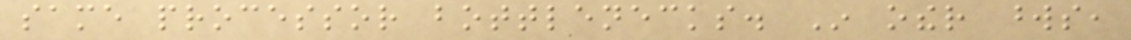same processor bottlenecks. In other words,
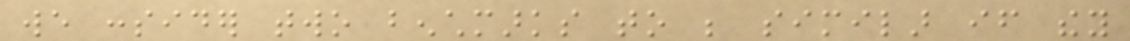we consider two benchmarks to be similar if they
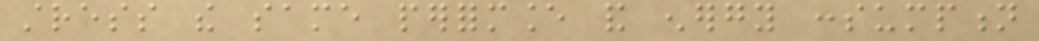stress the same performance and energy consumption
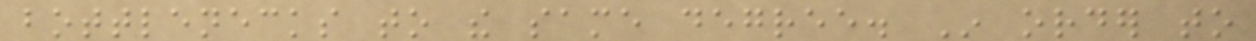bottlenecks to the same degree. In order to
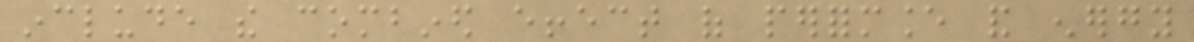include the combined effect of performance and energy
